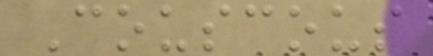Couscous
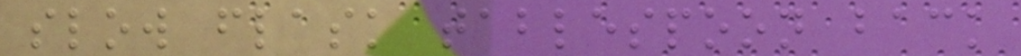slow flask tablespoon back
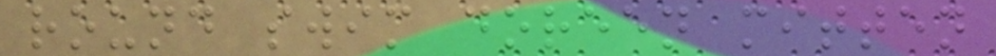round swim doreen mitten
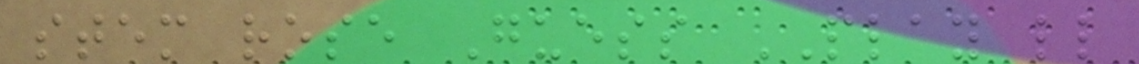stem rose Guess PLAY ll
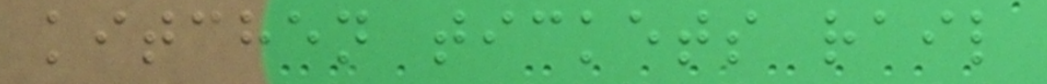kitchen tickets rail
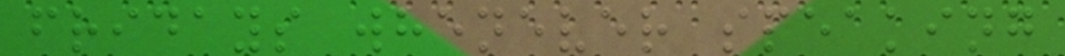fridays whenever speaking
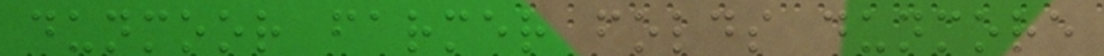dunmoor farmer folds dunmore
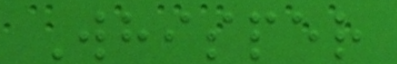Whisper
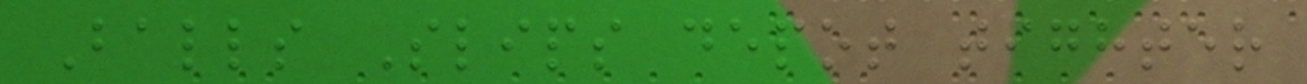Balls Slips depot tighter
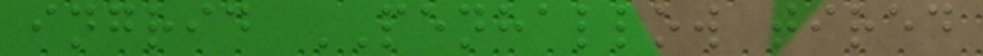ingrid PENHALLOW tired
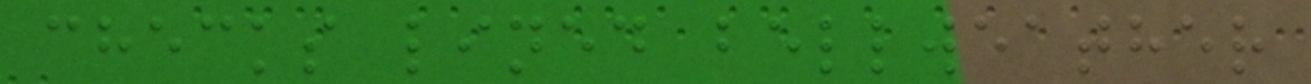checks lined bellweather
